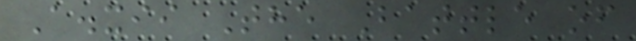A.xii The Battle of
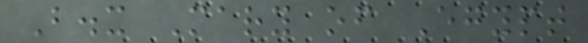B.x Mary of Egypt
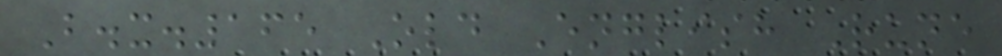B.x.165 Old English Rune
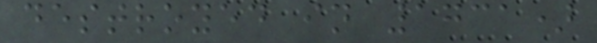destroyed in 1731)
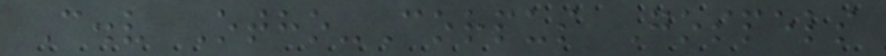C.v Otho-Corpus Gospels
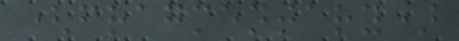(fragmentary)
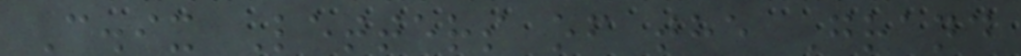C.ix Letters of the Grand
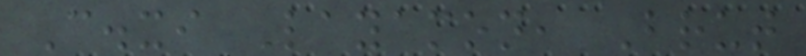C.xi Layamon, Brut
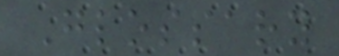Glossary
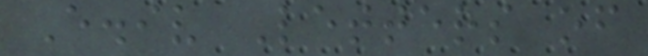E.iv Letters of
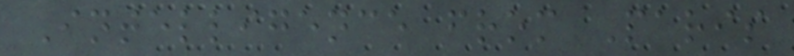Intelligence from Paris
